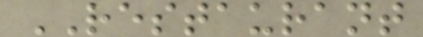RESTAURANT
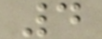4
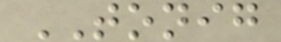TONIG
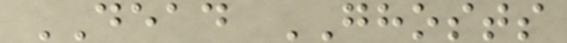DEAD GHOSTS
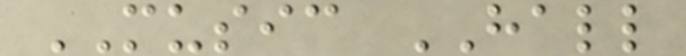MUSIC HALL
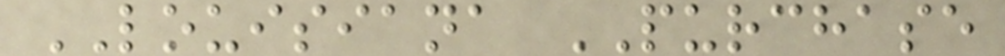LOUISIANA PURCHASE
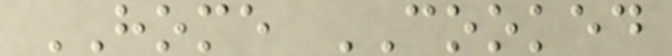HOME COOKED
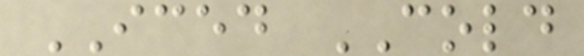ICED COLD
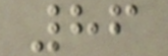86
